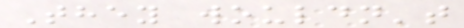They wouldn't
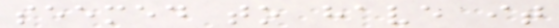seemed to have it
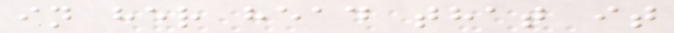in her head that it
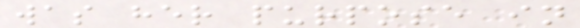was her purpose in
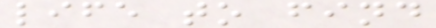life to find
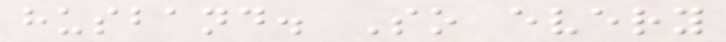husband. So every
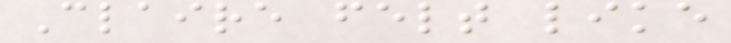Claire felt like
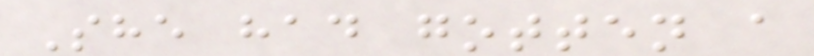She had gotten a
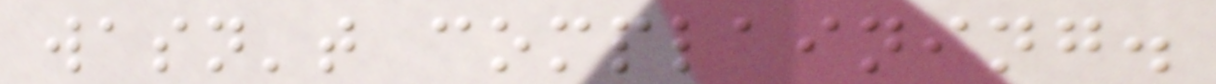wasn't complaining.
